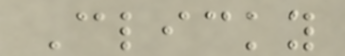Clicky
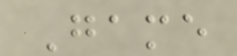Game
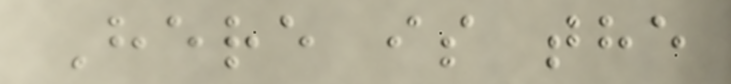Here is the
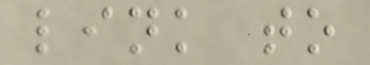link to
